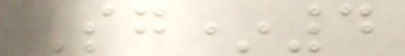Sg*4
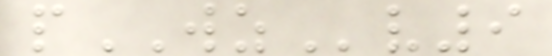pWZv9
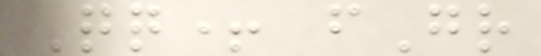Qq+ fGr
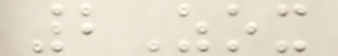2Zox
